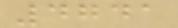4741
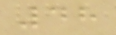48
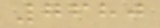7680
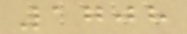1708
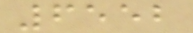6552
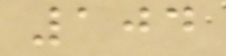104
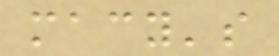macy's
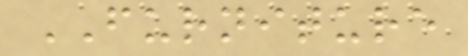FURNITURE
